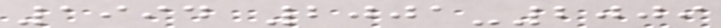1994 2001-2009
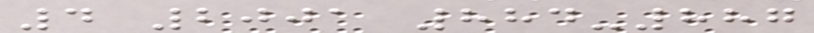4 2001 884-887
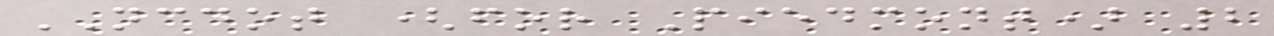NCDOT (for Piedmont) 2
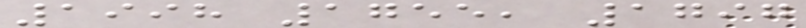1998 1755, 1797
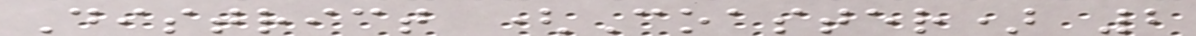District (Coaster) 2
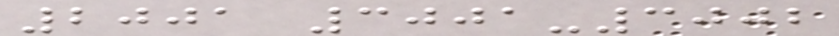2001 3001-3002
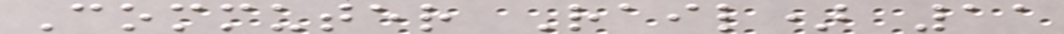Commuter Rail) 11
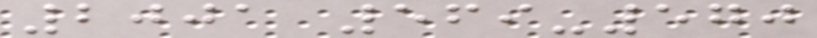2001 569-570
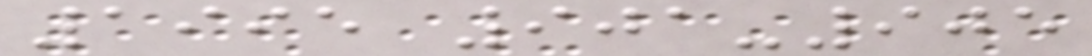1995 901-905
